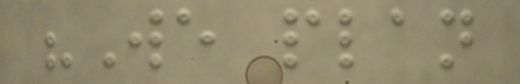"We plan
